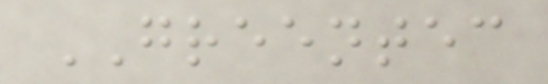GREENTEC
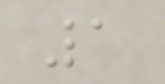1
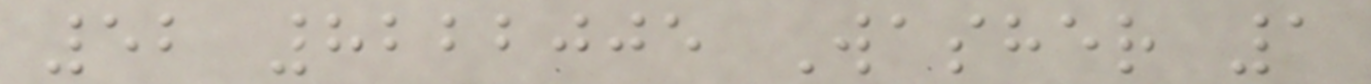52 8222005 Washer 1
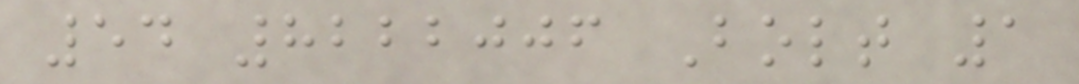54 8222006 Bolt 1
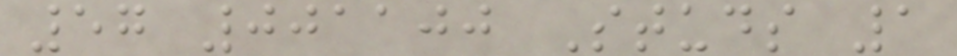57 001100 Studs 1
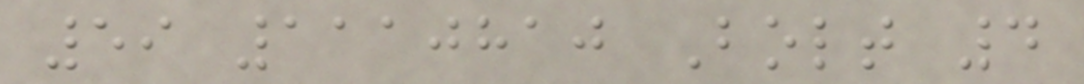59 1110810 Bolt 4
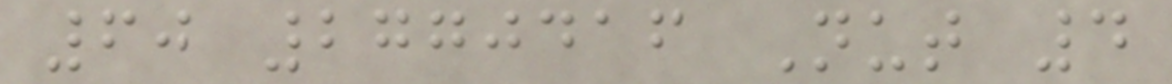60 2770416 Nut 4
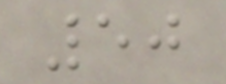50
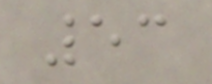53
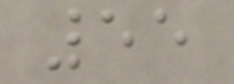55
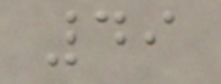49
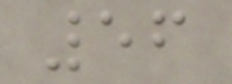56
